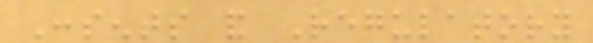Consents and Regulatory
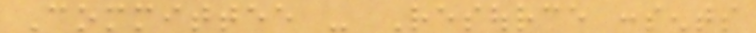Committee - Resource consents
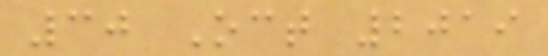30 Oct 2019
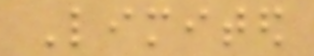Limited
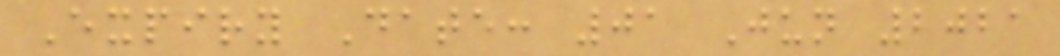Expiry Date: 01 Jun 2021
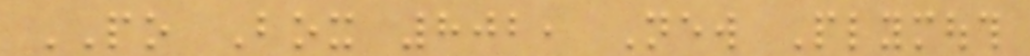PO Box 802, New Plymouth
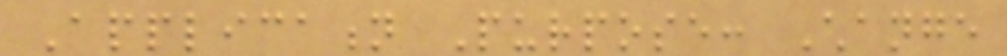Application Purpose: Change
